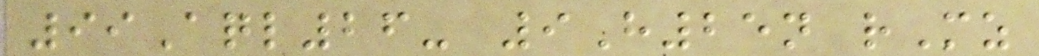99Aql26- 9H25n rMz
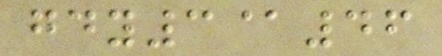gdy3@46
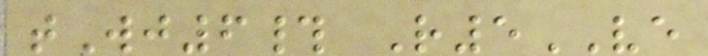tWj6# R5VE
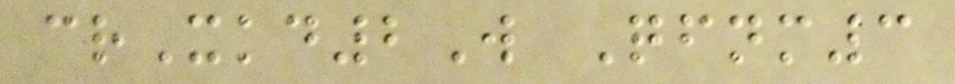crXkd2W Qfnm3
